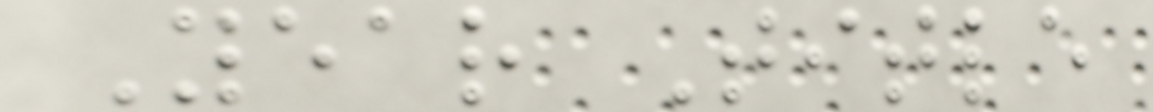Year Title
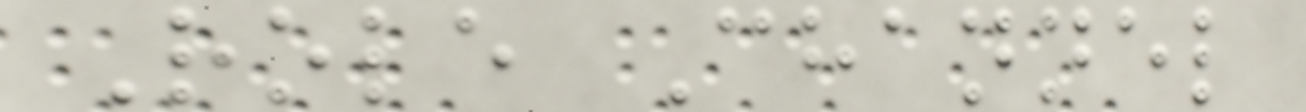Role Channel
